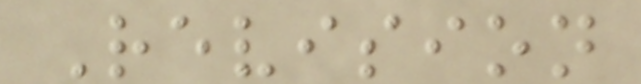Revision
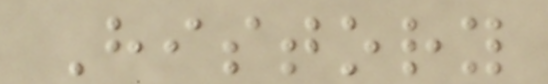History
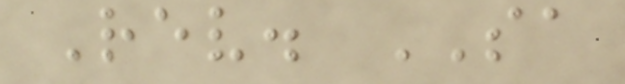Rev. SA
